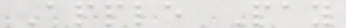Apple Pay
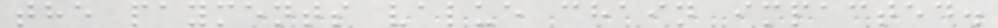the payments value chain impacted.
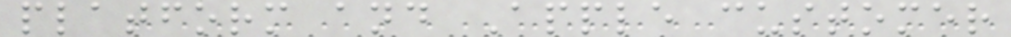platform and Apple customer
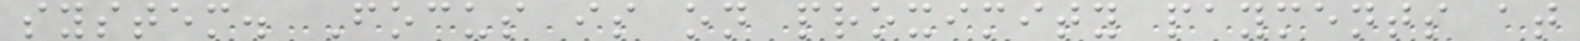system. Focus is on proximity payments at
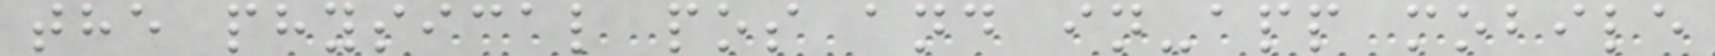the physical pos and in-app mobile
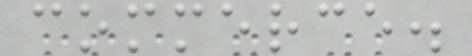commerce.
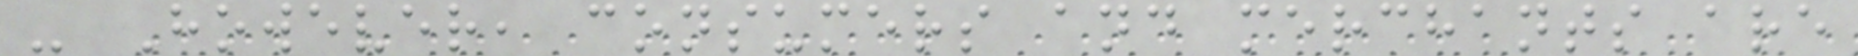- However, consumers and merchants are
